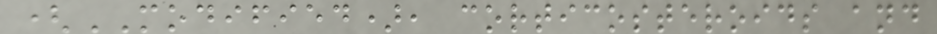(MODIFIED), corticosteroids and
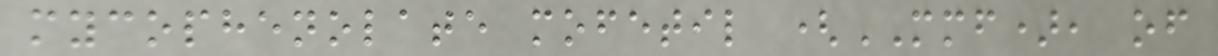mycophenolate mofetil (MMF), of
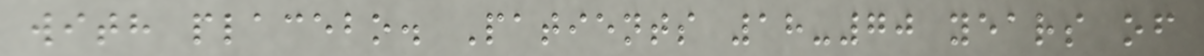with placebo. Patients 18-70 years of
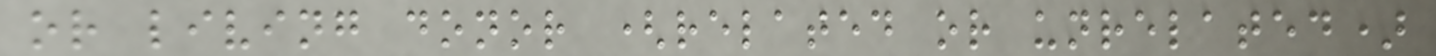or living donor (related or unrelated)
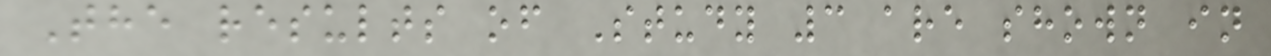The results of Study 3 are shown in
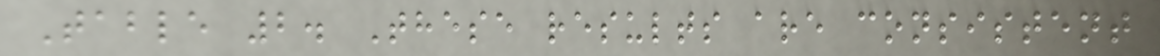Table 2. These results are consistent
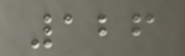126
